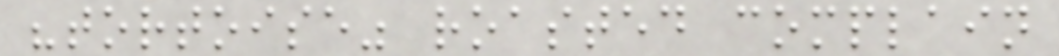"tortoise" roasted complain
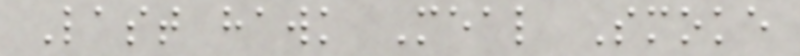Last hawk Meal Smoke
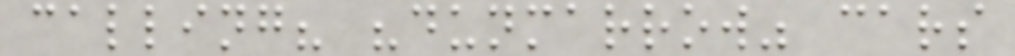calling? "dunmarrow" cars
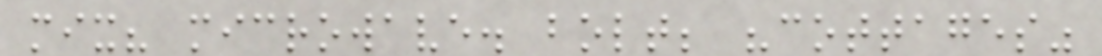mix? microwave. bolt; "cottages"
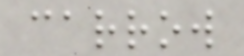carrow
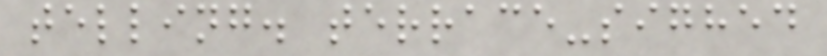telling. terrace-sighed
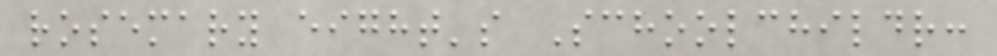rosemary eight's Schoolchildr:
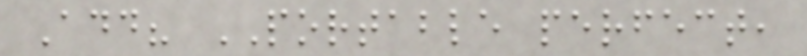Add? PORTABLE perfect,
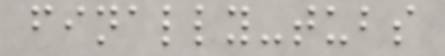finally-tubs
